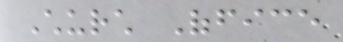Church Office
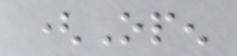(Open
